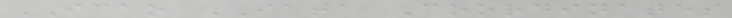ICAO IATA Coordinates
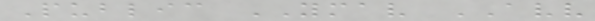Public YMAV AVV
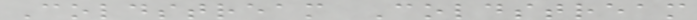Coldstream Coldstream
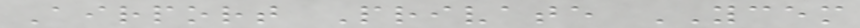Airport Private YCEM
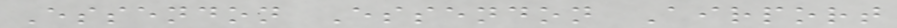Essendon Essendon Airport
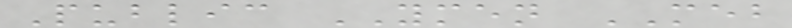Public YMEN MEB
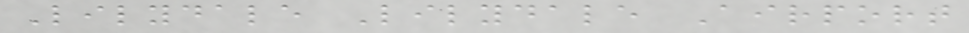Lilydale Lilydale Airport
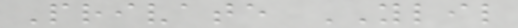Private YLIL
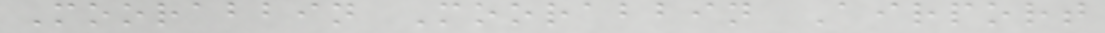Moorabbin Moorabbin Airport
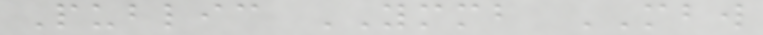Public YMMB MBW
